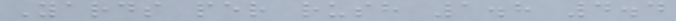Yards per rush 1.8 4.4
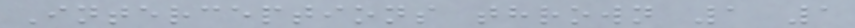Interceptions thrown 1 1
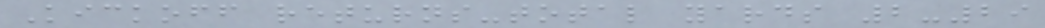Kickoff returns-total yards 2-29
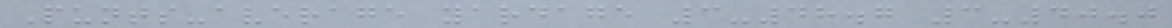Punts-average yardage 3-48.7 3-40.0
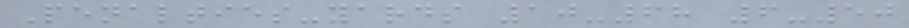Penalties-yards 10-68 6-50
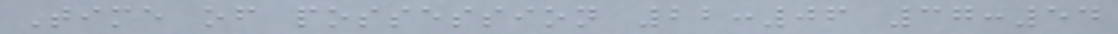Time of possession 22:06 37:54
